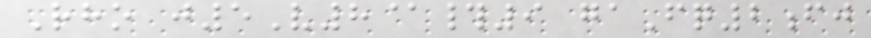Rho j5V8@#9 gaFq2fj
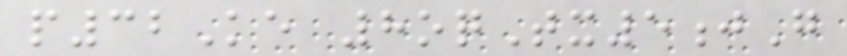p32Ke 8oqTx5jG
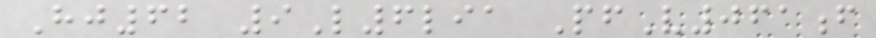Hj62 9L6lia PfV061f
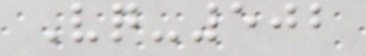Vq-502
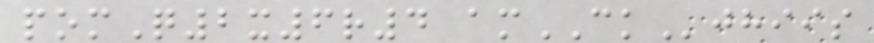pomQ2x6r4 amCKjhiis
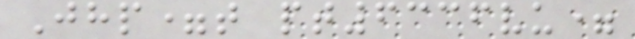Jhp=t pt6336vu=
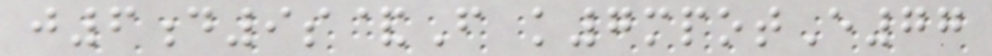j6d9s&F k7mpotE77
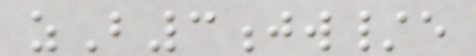zB3jw/e
